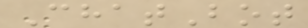ChatBot
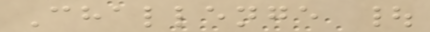Challenge |
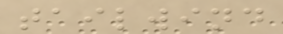tailwind
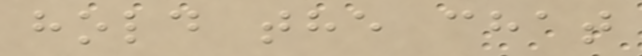hold the chat
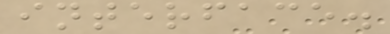interface.
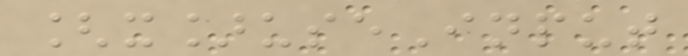[x]useInput
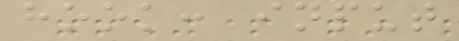hook: input
